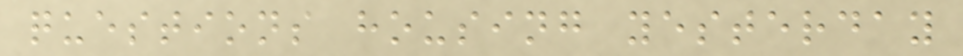questions housing yesterday
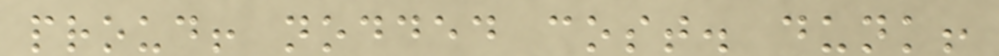proud! nodded cost. dunk!
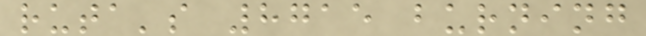ruta's 8715 burning
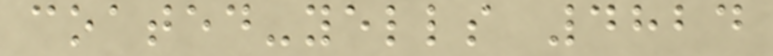coated-yells 4824
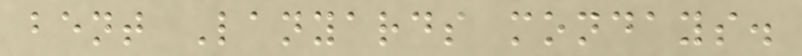bent Lanyards mondays.
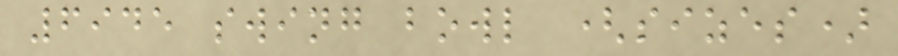6945 swing bowl (sizes)
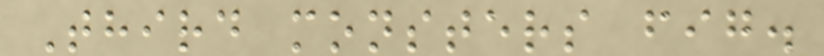Third monsters fig.
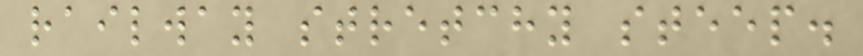railway stretchy steep.
